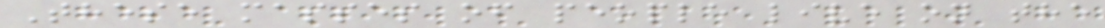These masses of people live on the
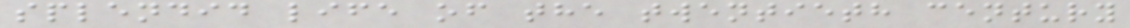splendid life of the twentieth century
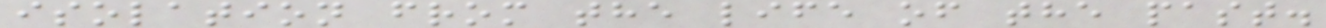isolation from the life of the past.
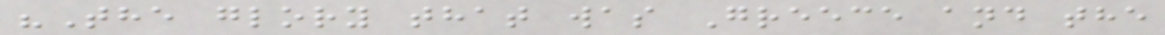"The glory that was Greece and the
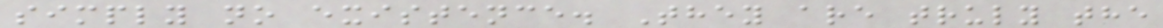simply no existence. They are truly the
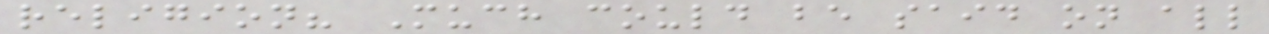religion? Much could be said on all
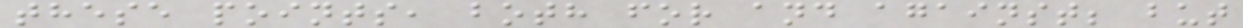these points, both for and against; but
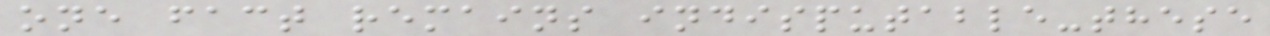one fact remains indisputable-these
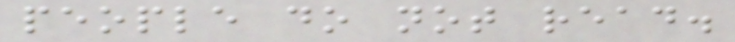people do not read.
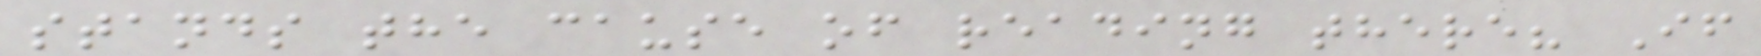stands the cause of reading there? If
